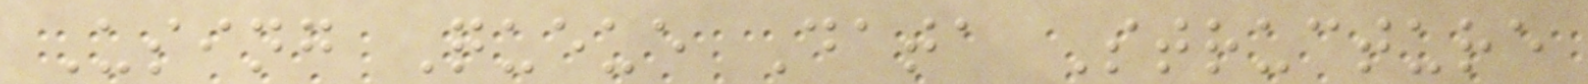Using Queue Data Structure
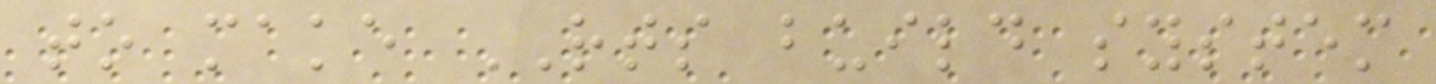to make RTS build system
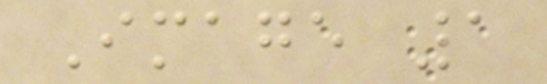Image 1
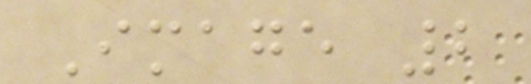Image 2
